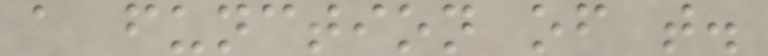a function of t.
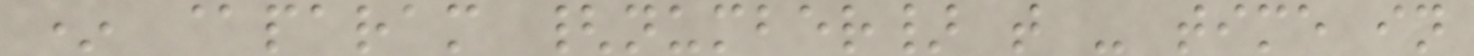* @param {number} t - time in
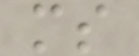ms
